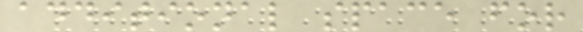additional space for
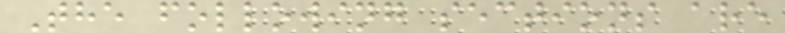The following sections are
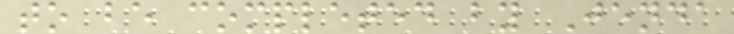to be completed by Jenda
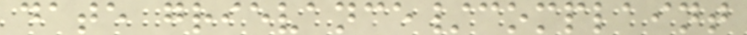date grievance/complaint
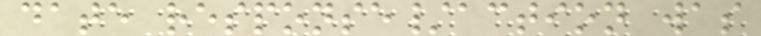date response/action was
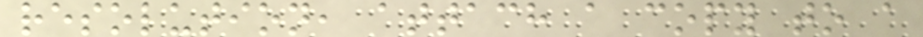resolution, attach a copy to a
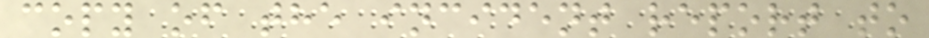copy of the incident report to
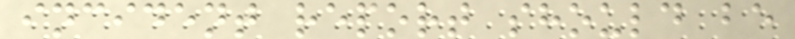incident report should be
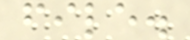file.
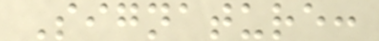Signature:
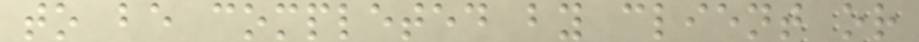to be completed by client or
